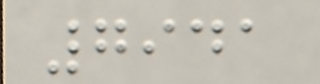7941
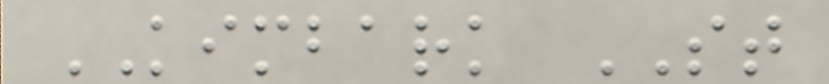KIMBARK ST
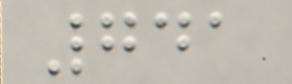741
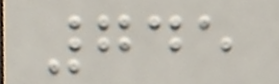745
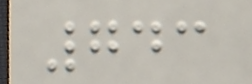743
